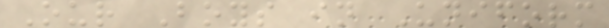Our Boys in Uniform
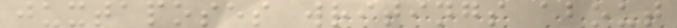juxtaposes writings about
